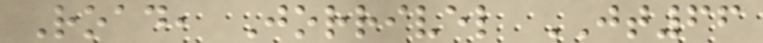Road, Jorrivel JT66
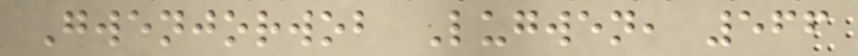Gwenjorwob Lugwen, 566
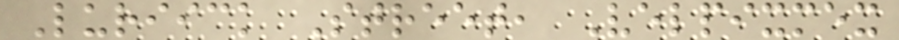Luriick Street, Velpixmex
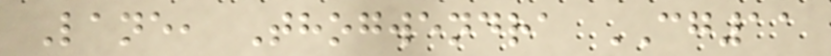Lane, Thogwendra CG11
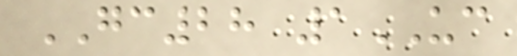GC28 1UC
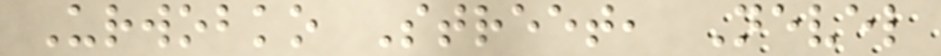Urwobko Street, Nevel
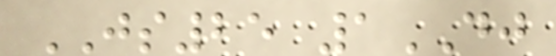JS25 1DJ
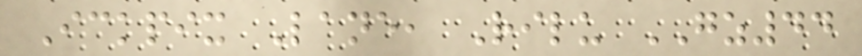Ickpix Lane, Rilu GZ44
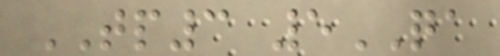TP3 5QA
